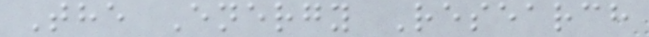The Energy Research
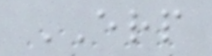ERP
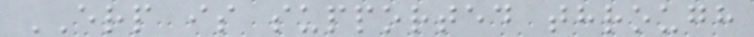ERP is supported through
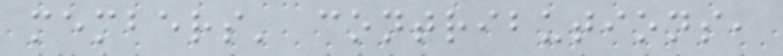members' contributions,
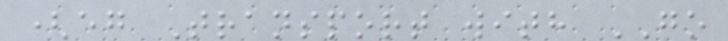(eg Transport with GO
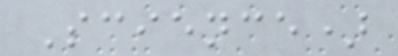Science)
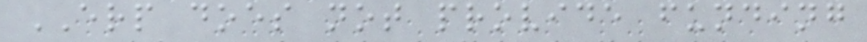ERP does not provide funding
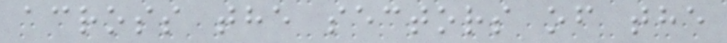across the sectors of the
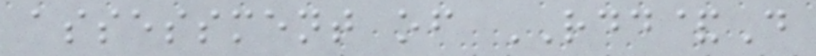assessment of RDD&D
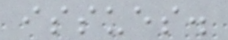issues.
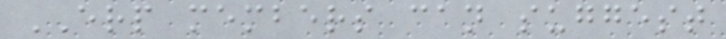ERP members can suggest
